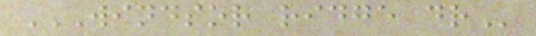WINDSOR RIDGE DR
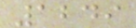1249
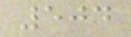504
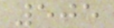505
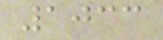1033
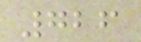726
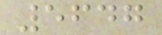5647
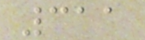311
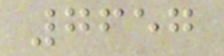7657
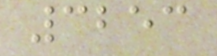3253
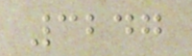3247
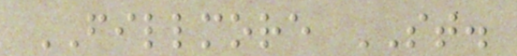FILLMORE ST.
